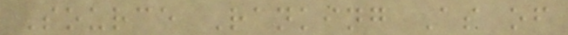Source Ranking As of
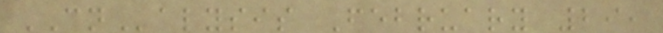CNalysis February 29,
